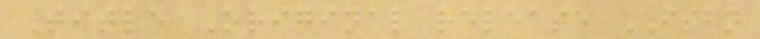Title Original release ISBN
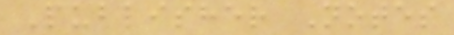Publisher Notes
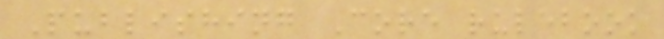Publishing Core rulebook
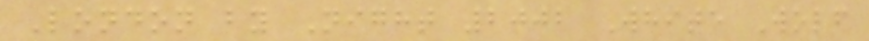London by Night 2002 White Wolf
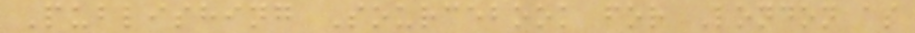Publishing Sourcebook for London as
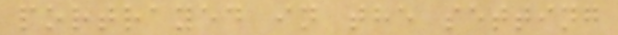portrayed in the setting
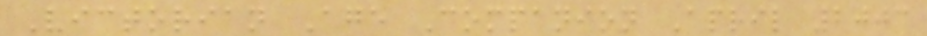Victorian Age Companion April 2003
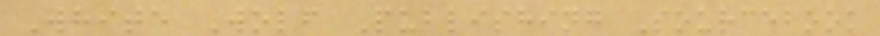White Wolf Publishing Sourcebook
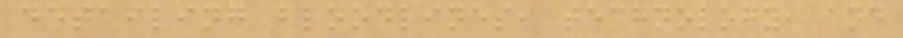detailing bloodlines, technology, and
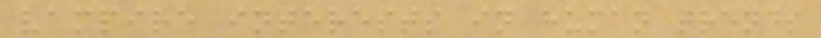vampire interests in human trends
